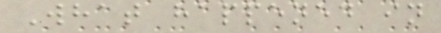What happened in
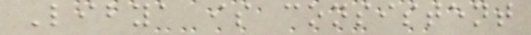Libya is consistent
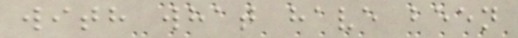with what have been
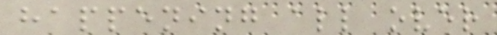happening all over
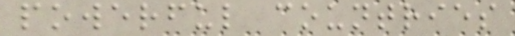powerful countries
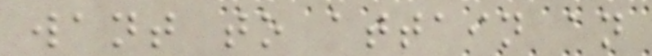want to attain an
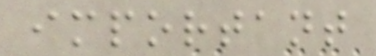important
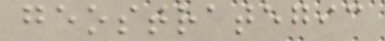geostrategic
